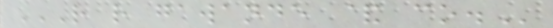R R GAWANDE & CO.
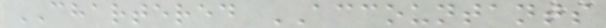CHARTERED ACCOUNTANTS
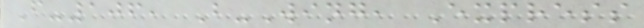F-106, B-Wing, Express
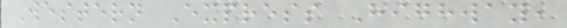Western Express Highway,
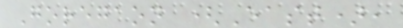Goregaon (East),
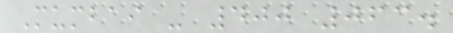Mumbai - 400 063.
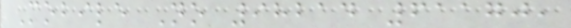Mobile No 98214 61170,
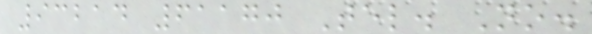93214 61170 Tel. No.
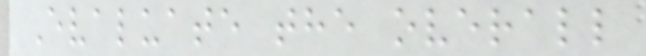Evaluate the overall
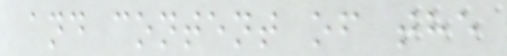and content of the
